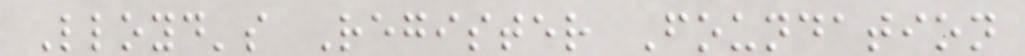Lloyd's Register Foundation
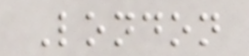London
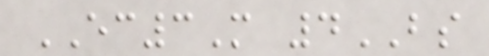EC3M 4BS
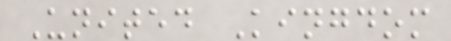United Kingdom
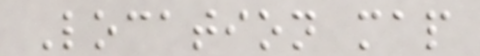Location map
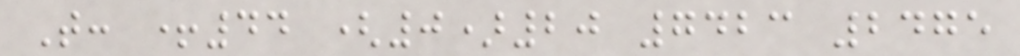T: +44 (0)20 7423 2475
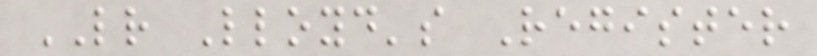LR Lloyd's Register
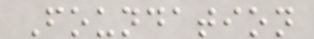Foundation
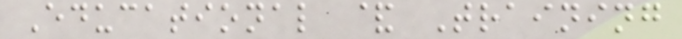Educational & Training
